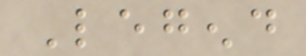Legend
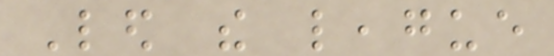Led the league
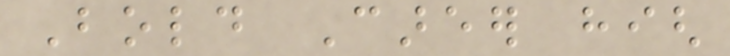Bold Career high
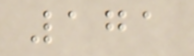171
